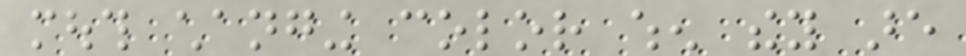mouth changing color when they are
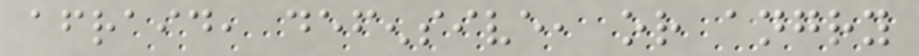afraid, defensive, or angry
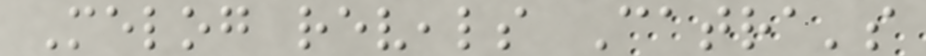Melog reveals Catra's
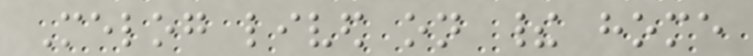Melog lived on their home
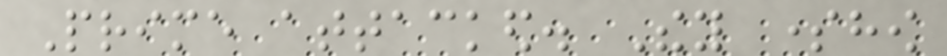Prime attacked. They somehow
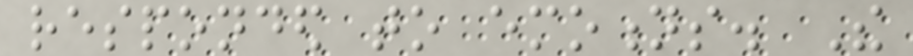responded to emotions. The
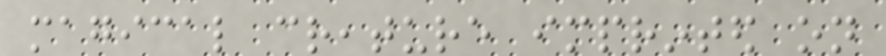magical creature imprinted on
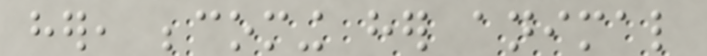her, becoming her animal
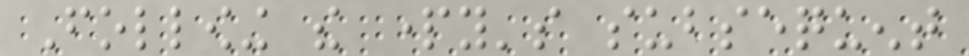Following the party's subsequent
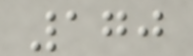170
